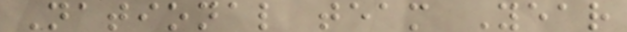National team Year
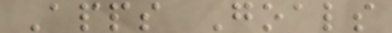Apps Goals
